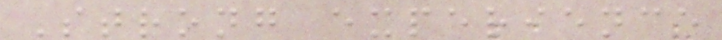Strong experience
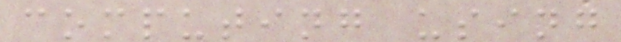computing using
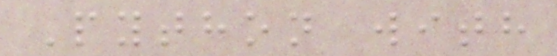Python with
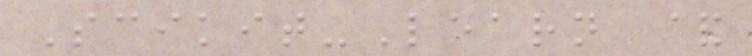Scikit-Learn &
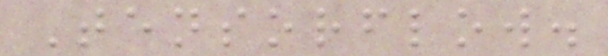Tensorflow.
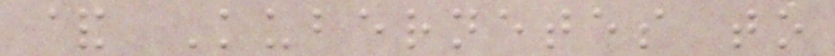& Kubernetes to
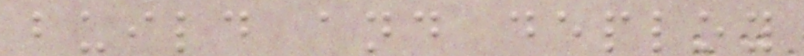build and deploy
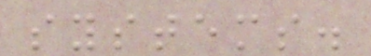systems.
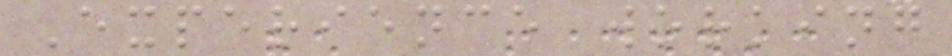Experience working
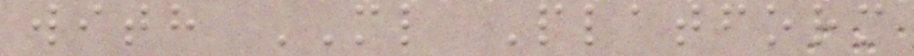with ML Platform
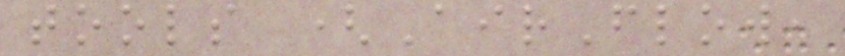tools (AirFlow,
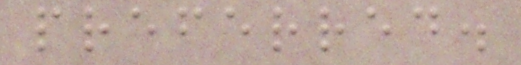preferred.
